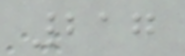217
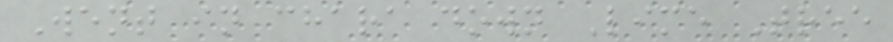Went in chara down Lime Tree
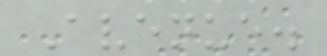Avenue.
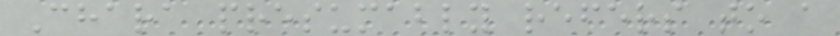Chara presumably refers to a
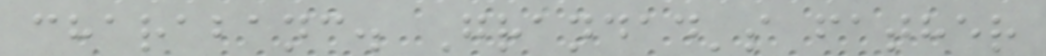charabanc. Grandad's father
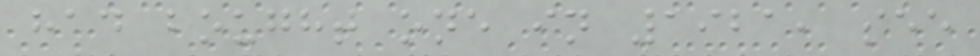had bought one in 1921, see
